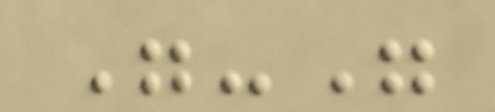"-"
